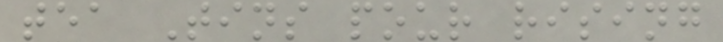tea Tins pour rising
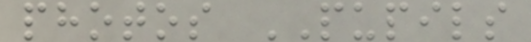photos PUPILS
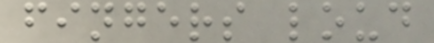fingers loud
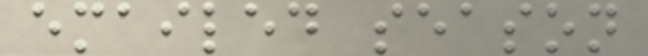emailed season
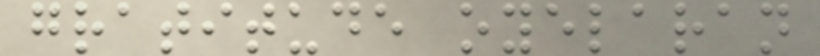gratitude oyelaran
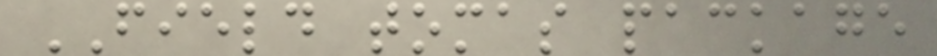FIELD tomas package
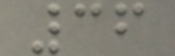36
